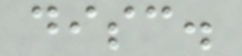disc.
